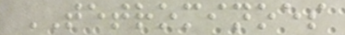TETROMINOES
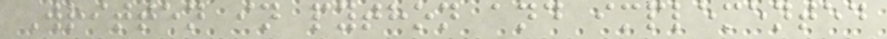Written in python and implemented
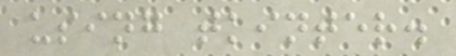using tkinter.
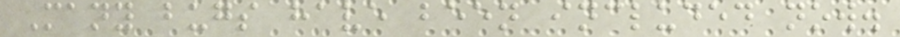Many bugs have been included now.
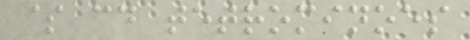$ cd tetrominoes
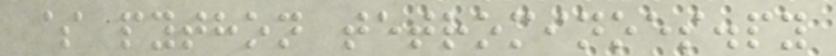$ python tetrominoes.py
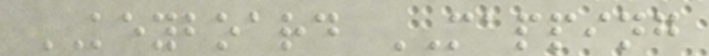KEYBOARD MAPPING
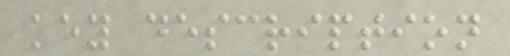key description
